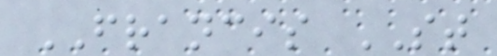FRANCIS ST
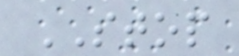STOP
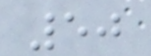50
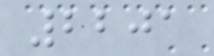2201
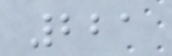221
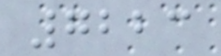7223
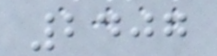2407
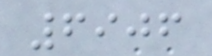6906
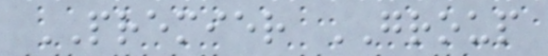PREMIER GROUP
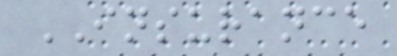INSURANCE
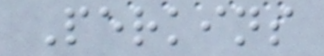Perkins
